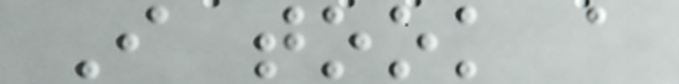I took a
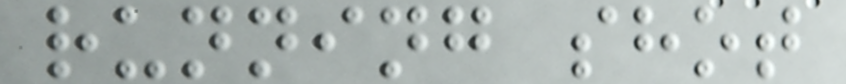running shot
